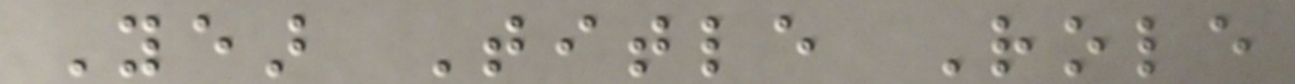Year Title Role
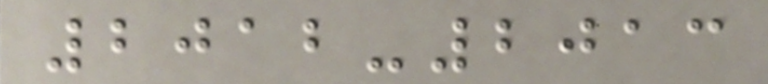2012-2013
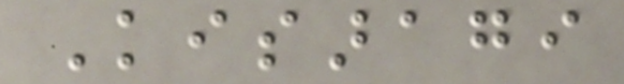Kisaragi
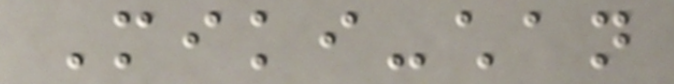Miki-chan
